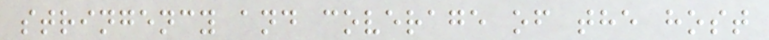stringency and coverage of the host
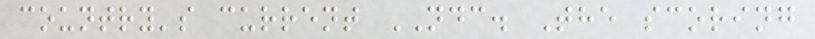country's current NDC. The scoring
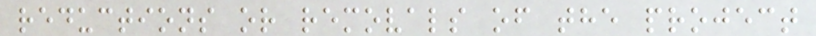reductions or removals of the project
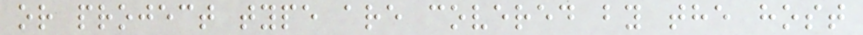or project type are covered by the host
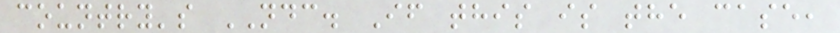country's NDC. If this is the case,
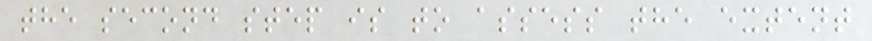the second step is to assess the extent
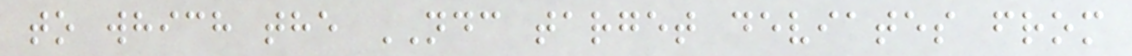to which the NDC target deviates from
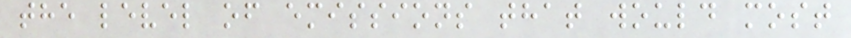the level of emissions that would most
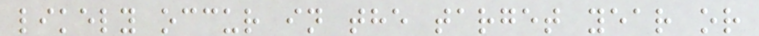likely occur in the target year or
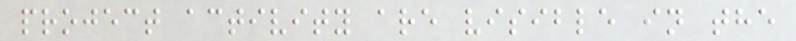project activity are visible in the
